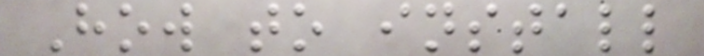How to install
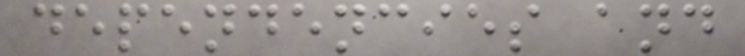dependencies and
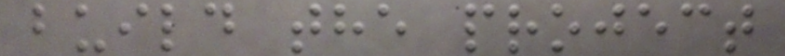build the project
